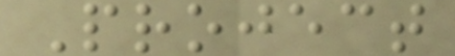Project
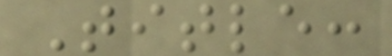Title:
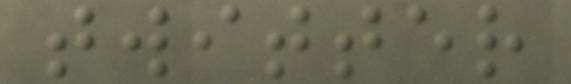twitter
